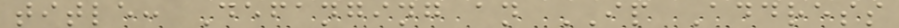title: Defanging an IP Address
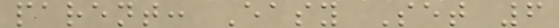parent: Easy Set 6
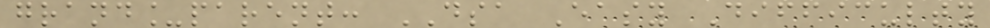grand_parent: DSA Easy Difficulty
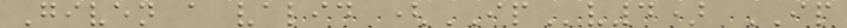Given a valid (IPv4) IP
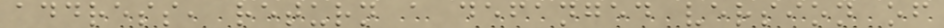address, return a defanged version of
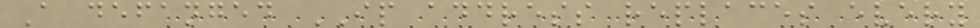A defanged IP address replaces every
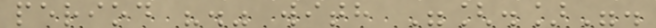period "." with "[.]".
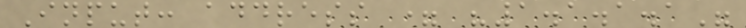Input: address = "1.1.1.1"
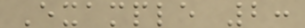Example 2:
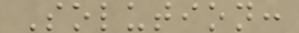Solution:
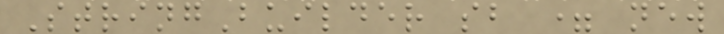StringBuilder sb = new
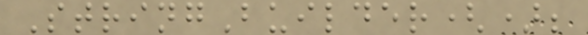StringBuilder();
